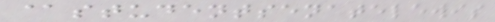@studentsenatelewis
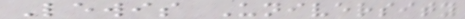Lewis University
